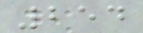254
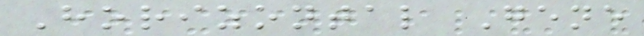Horizontal Gene
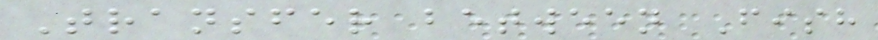Transfer between Fish
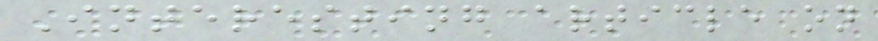Interesting article on
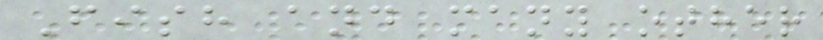Fish and many other
